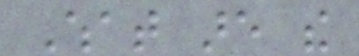What are the
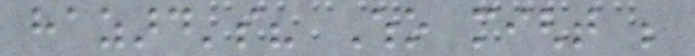hazard's? Who might be
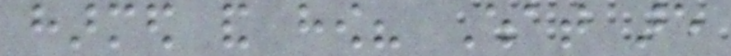harmed and how? What are
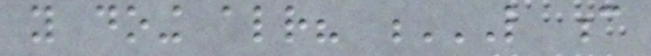you doing already? L C
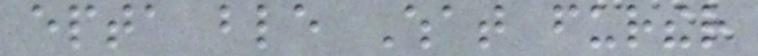epta ble What further
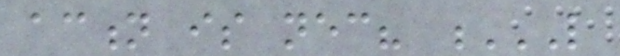action is necessary? L
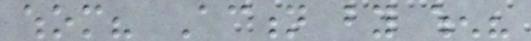whom? Action by when?
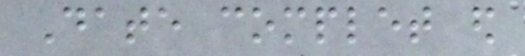Date complet ed
